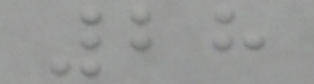28
